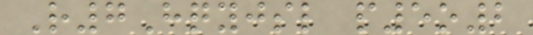R7Hqyjsl p5o2
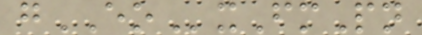gEOxFmPn
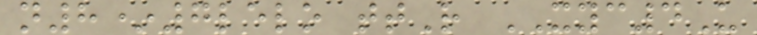n8*7lelo ttR XYC4U
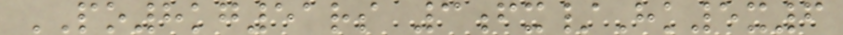PO8kg51rs 3fx/Hk5x6
